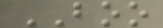BOO
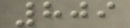809
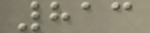813
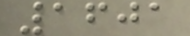1601
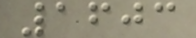1603
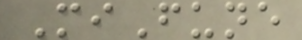MiFune
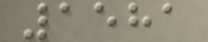1581
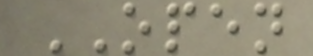OPEN
